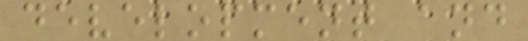development and
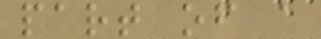part of a
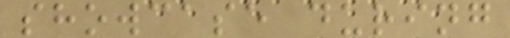showcase during
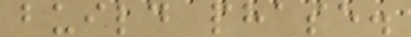build phase.
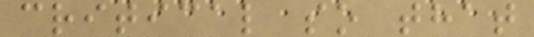critical so that
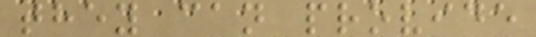they can provide
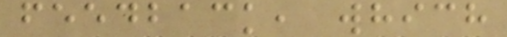feedback, which
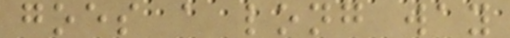goes a long way
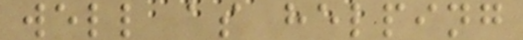well as helping
